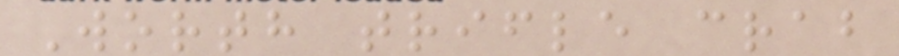Worth trifle crab
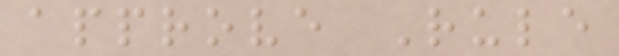approve Rule
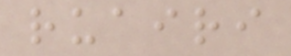ruairi
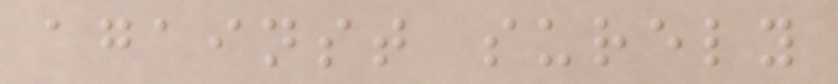against surely
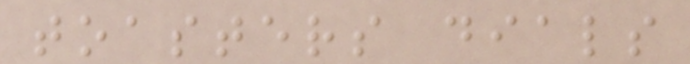toasters dials
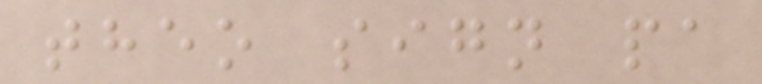theo sign pa
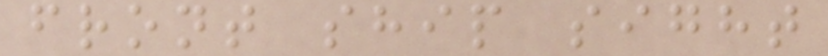front ship sight
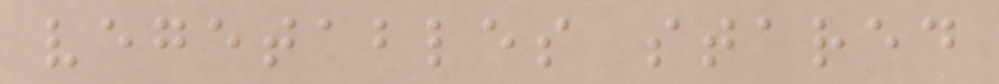vegetables stared
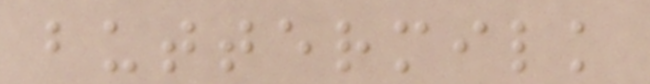buttermilk
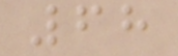68
